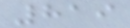819
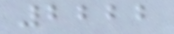2222
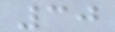30
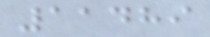11489
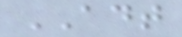ADT
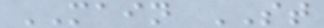MAIN ST
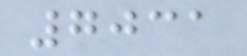7031
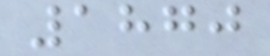1870
